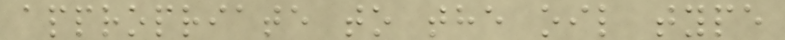appropriate to the oil type
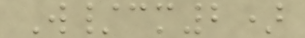W/cm2)
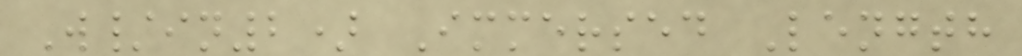W/in2) Immersed Length
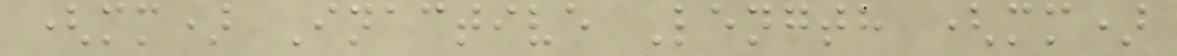(mm) Inactive Length (mm)
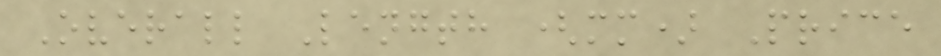Overall Length (mm) Price
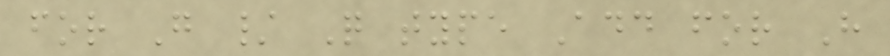for G / Q type Add for H
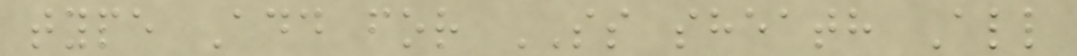type Add for SS sheath All
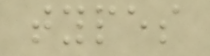types
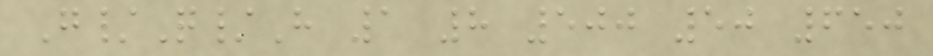G/Q/H 1 8 500 50 650
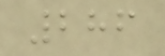286
